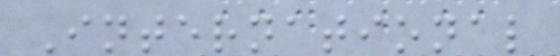International
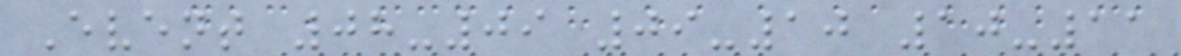Event 08-09 09-10 10-11
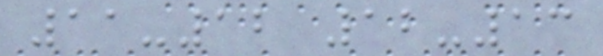11-12 12-13
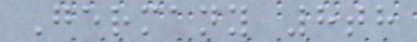Germany 8th
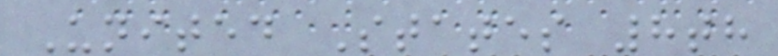United States 8th
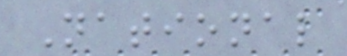National
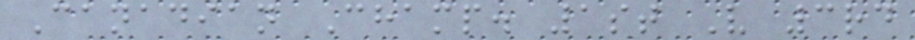Canadian Champ. 1st V 3rd
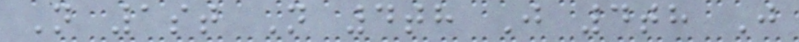N 1st N 4th J 4th J
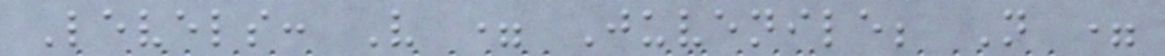Levels: V = Juvenile; N =
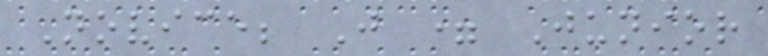Novice; J = Junior
